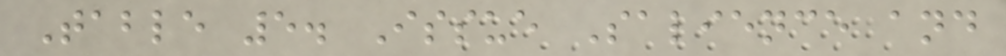Table 5. Issue Salience and
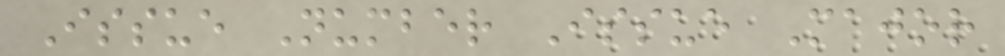Issue Number Issue Major
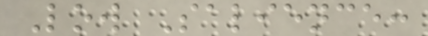Low Salience:
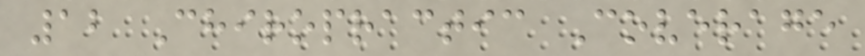12 Chiropractic Coverage
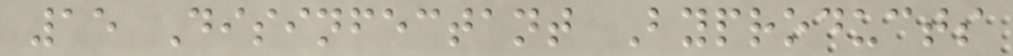15 Disinfectant Byproducts
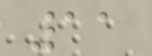11
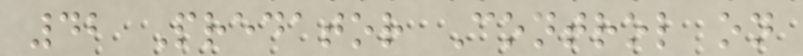42 Predator Control on
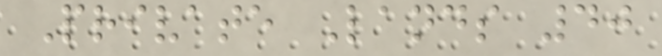Private Lands 40
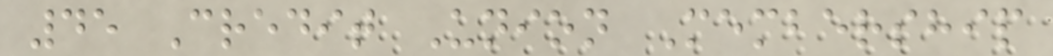45 Credit Union Membership
